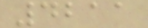4211
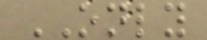ONLY
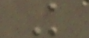K
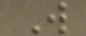W
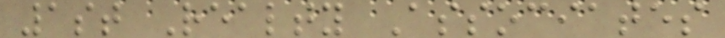1st Realty Associates
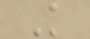K
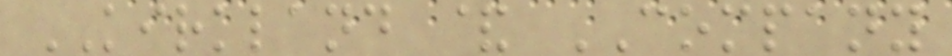KIRKLAND & COMPANY
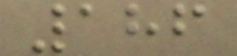186
